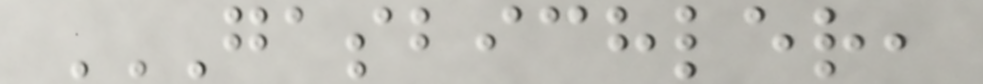GASBICHLER,
